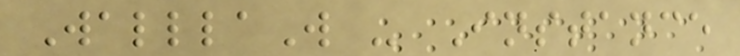WalllaW - Instance
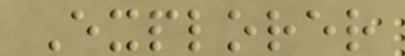Explorer
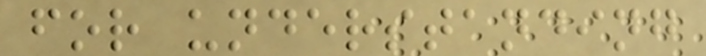for understanding
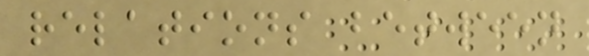relations between
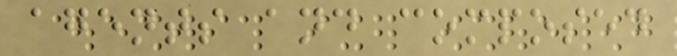agents and composed
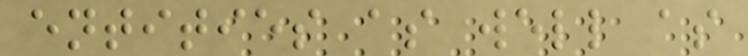entities as well as
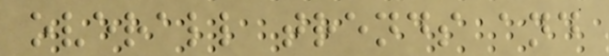overall trends and
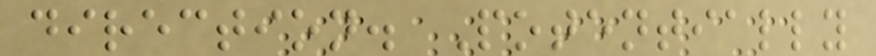direction. Potentially
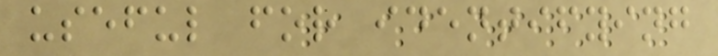useful for identifying
